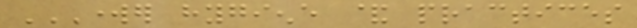WORKER HYGIENE & PRACTICES
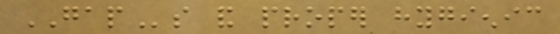GAPs and proper hygienic
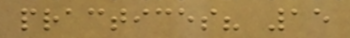practices? 15
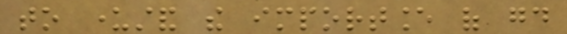to understand the importance of good
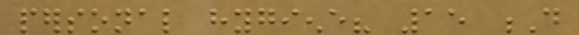personal hygiene? 15 D
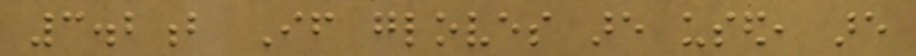3.2b If gloves are used, are
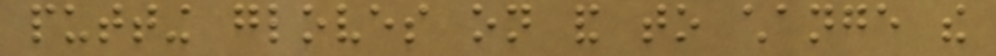putting gloves on and to change the
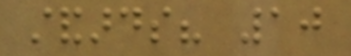standards? 10
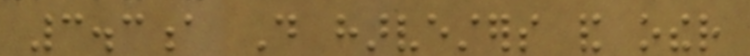3.3a Do harvesters and other
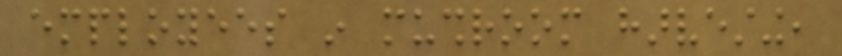employees in mushroom harvesting,
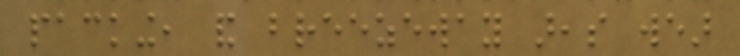packing, and breezeway areas wear
